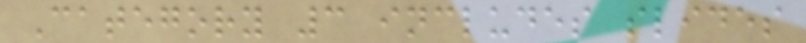Category 3 includes slides
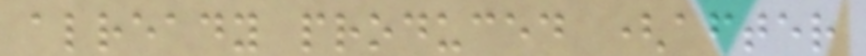already produced (after
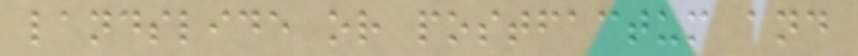landslide or postfactum and
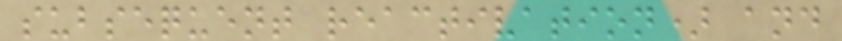subsequent reactivation) and
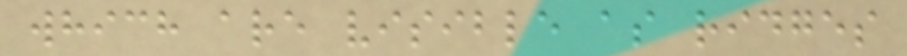which are visible as ridges
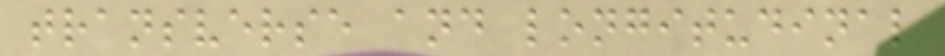transverse and longitudinal
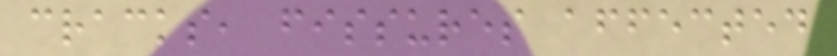cracks, fissures affected
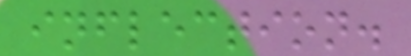inflection.
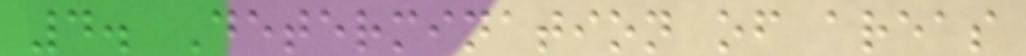4. Determination of areas
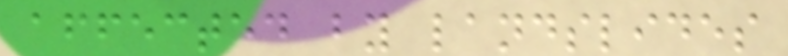affected by landslides
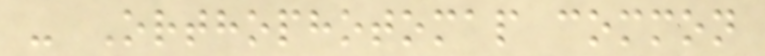- Orthophotomap common
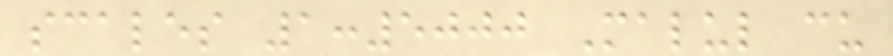scales 1:5000 Malul cu
